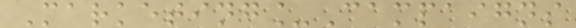Marketing_Campaigns
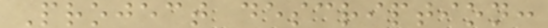Project description:
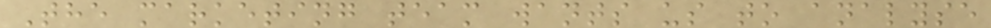The marketing team wants us to analyse
